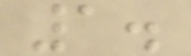1.
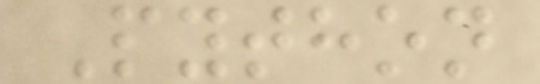Python
